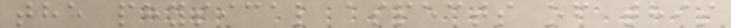the physical aspects of this
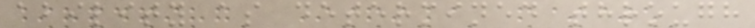ability as determined through
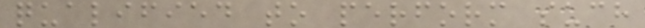qualified to perform such
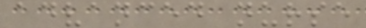advanced nurse
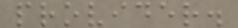provider.
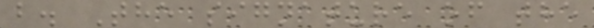b. The signature of the
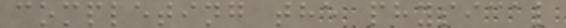completing the physical
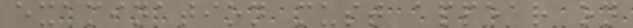examination must appear on
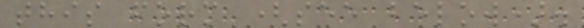this form (see below).
